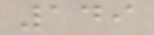149
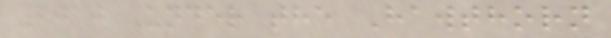2010 Under the Hawthorn
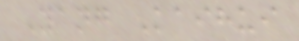Yang Kaihui
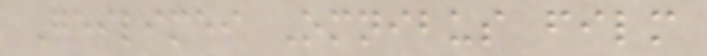Geilimei Omnibus film
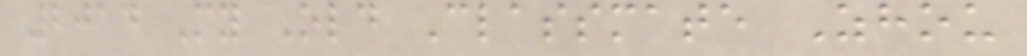2014 My Old Classmate Zhou
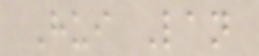Hui Lan
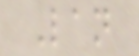Lan
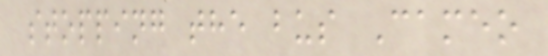stopping the bus Cameo
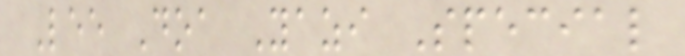Lee Doa Yazi Special
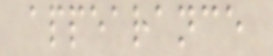appearance
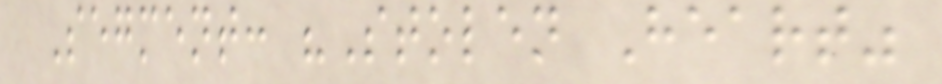Segment: "Stolen Heart"
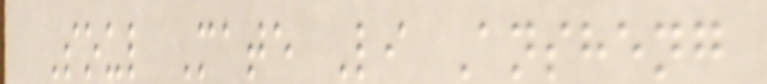Soul Mate Li Ansheng
